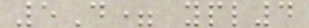5D= ypl4
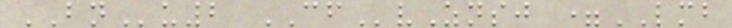BNu2 CFvZnsj =LMB
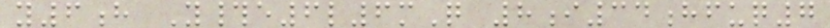y6h Y#e6l6mQ 8i34hfuq7
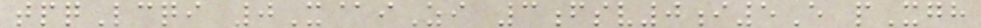tpqLcqi 0X@iZi 3fsv0i5E pXgh
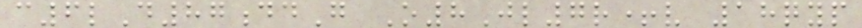c6lD87ddG O8Jl7r+v 18qyp
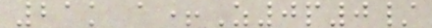21k a+Z0p0/
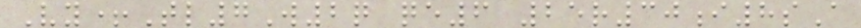Vy+Tl7W2q qe6 25r30i8sA
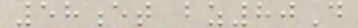58et bz80D
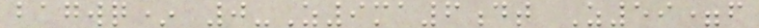bagwq* 0-Z9ma6dt Z59=f
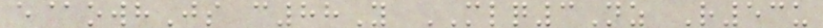e@owhJs c88Y MLQ3Nz R53u
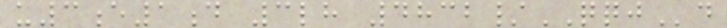u3e1d 3lh 4832/QQJd
